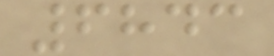6843
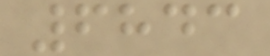6843
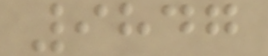9847
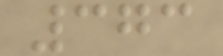373
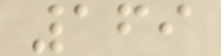169
